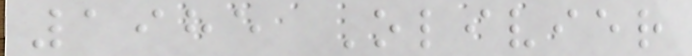1985 Olivier
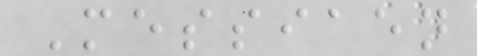Messiaen
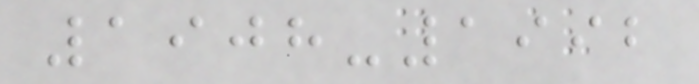1908-1992
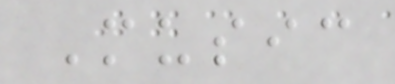Music
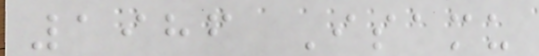1986 Isamu
